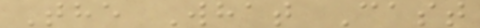The What Cast
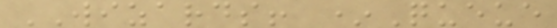WIZARDS! *Queue
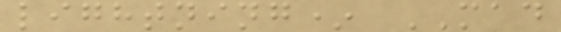lightning* MAD
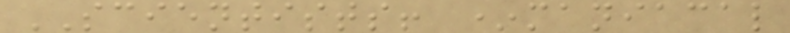SCIENTISTS! *maniacal
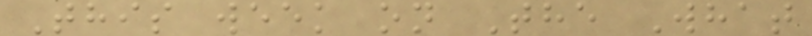This week on The What
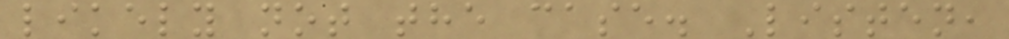likely not the case. Listen,
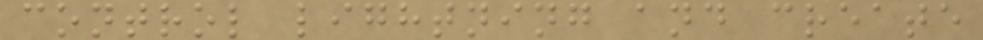control lightning and create
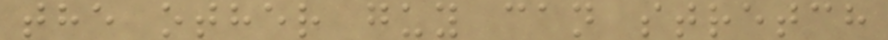the other guy can stretch
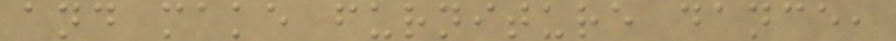and make furniture dance,
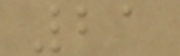21
